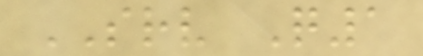SRV Q1
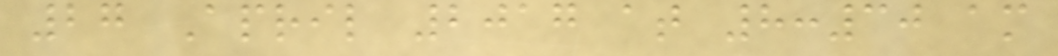27 April 2017 at 8:30 am
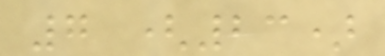7 (23)
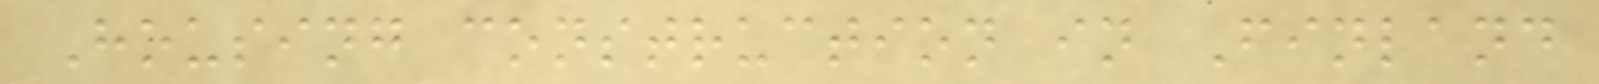Housing construction in Finland
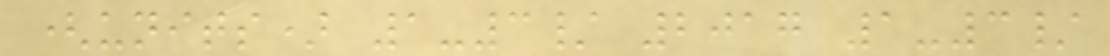(units) 1-3/ 2017 1-3/
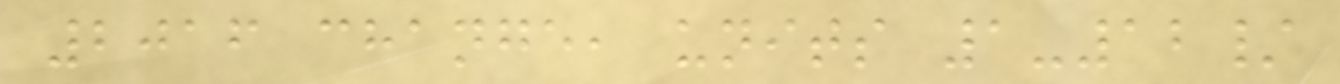2016 change, units 1-12/
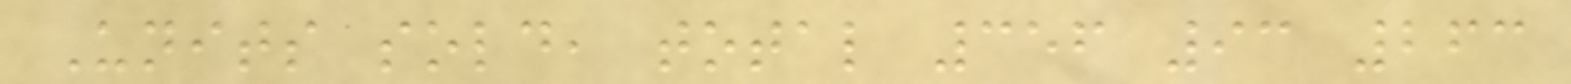Units sold, total 356 93 263
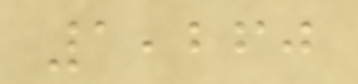1,260
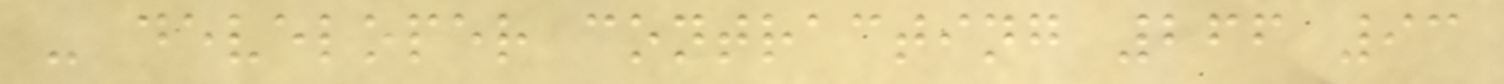- developer contracting 266 93
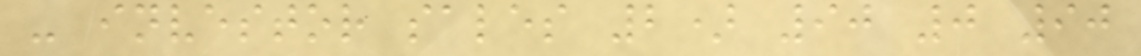- investor sales 2) 90 0 90
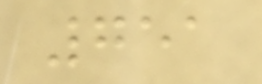751
